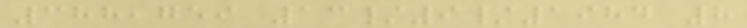388,759 13/9/1984 8
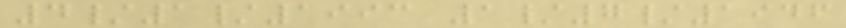4/1/1993 1/7/1946
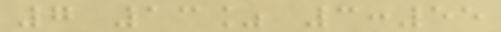7 13% 3:55
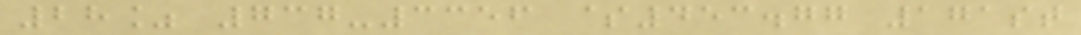28% 737-3356 $453.77 171st
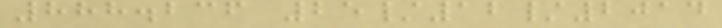888.236 25/12/2014
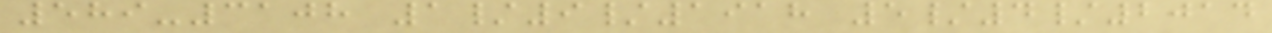589-3108 1/9/1918 5/4/2014
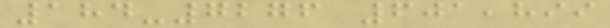184-7276 601,899
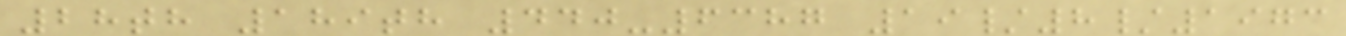28th 189th 440-6387 19/8/1973
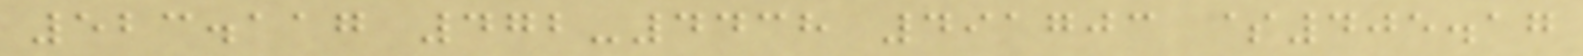523.117 472-4438 491703 $405.17
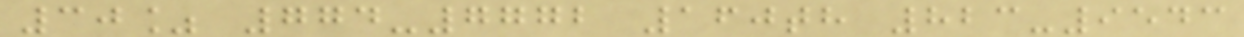30% 774-7772 160th 823-9543
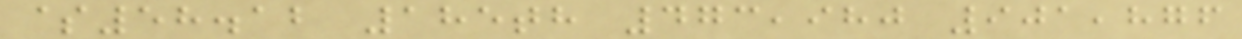$58.12 185th 473,980 901,876
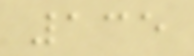135
